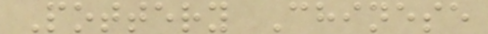Pottery Chinese
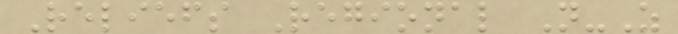Reliefs Regional N-Z
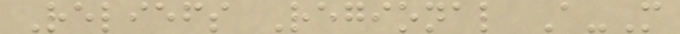Reliefs Regional A-M
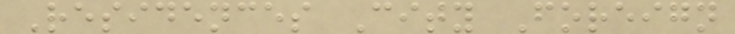Residences City Foreign
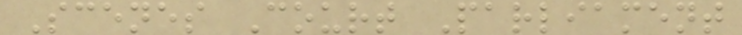Scenes Court Parliament
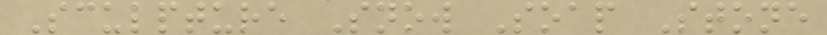Sculpture Snow Soap Stone
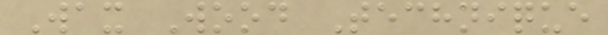Wax Wood Technique
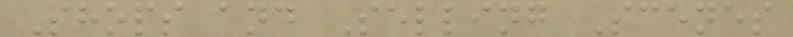Shops and Selling Scenes
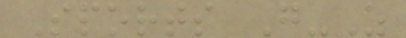Sports G-Z
